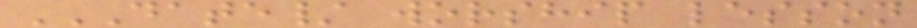DATE/ WORSHIP LESSON
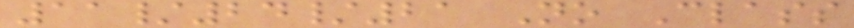11/24/21 No Class
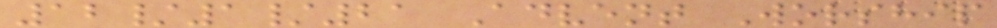12/1/21 Advent Worship
